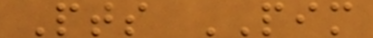Pts PIM
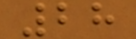28
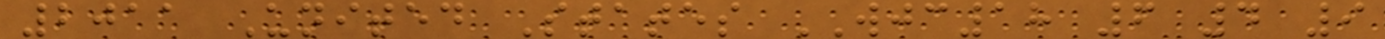2011 United States WJC18 6 4 9
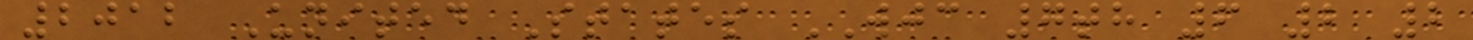2012 United States WJC 7th 6 2 2
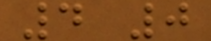4 0
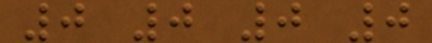0 0 0 0
